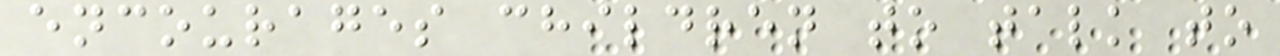encourages children to talk to
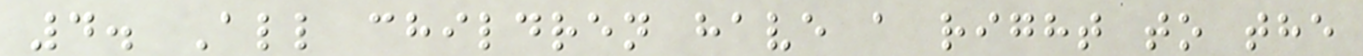4. All children have a right to the
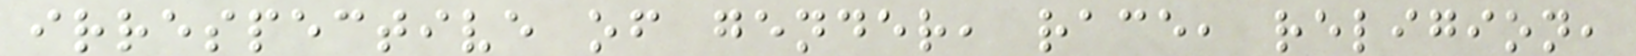irrespective of gender, race, religion,
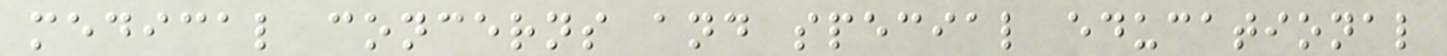medical concerns and special educational
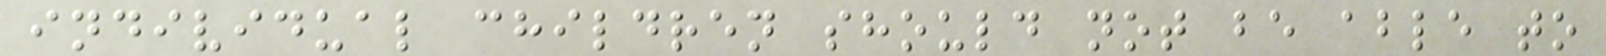individual children should not be able to
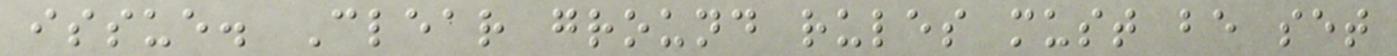issue. Clear ground rules must be set
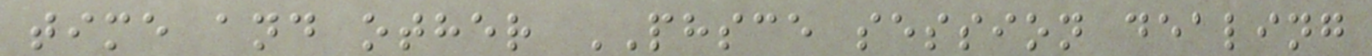time and other PHSCE session dealing
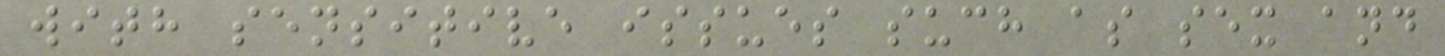with sensitive issues such as sex and
